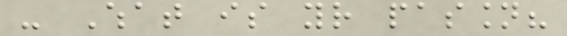- What is your passion?
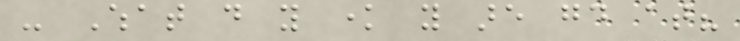- What do you know you are good at?
